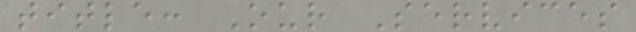title: Our Services
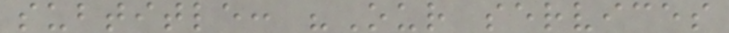subtitle: "Our services
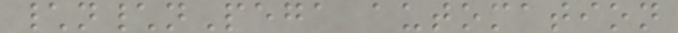\n\nPega automation
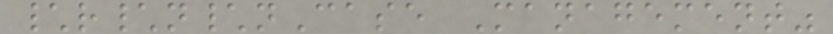\r\n\nCase Management"
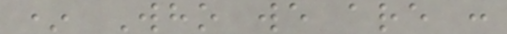* Who we are :
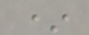*
